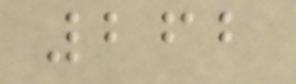262
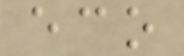eco
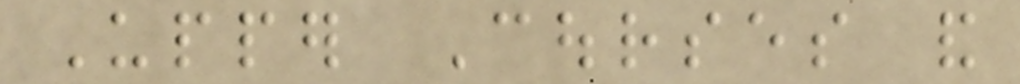Upper Courses and
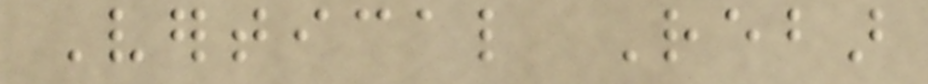Vertical Rebar
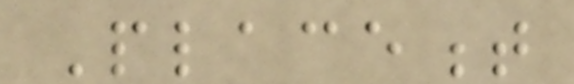Placement
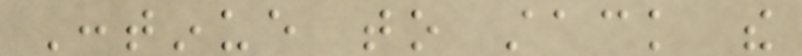Continue to stack the
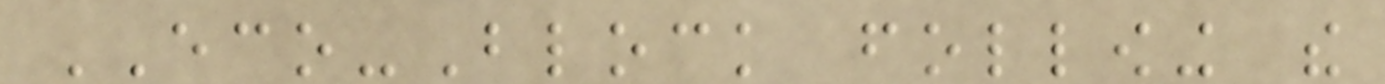ECO-Block following the
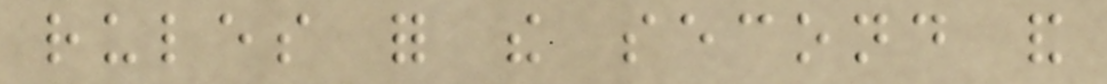rules for the second and
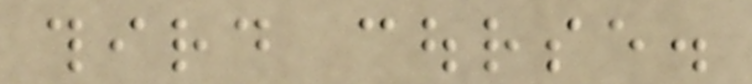third course.
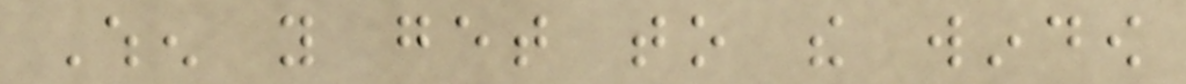When you get to the window
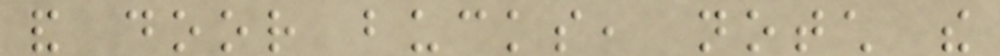and door bucks, notch the
